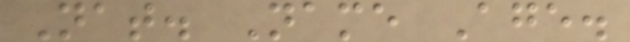Nat. Name Age.
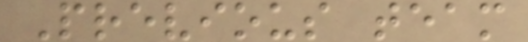Previous team
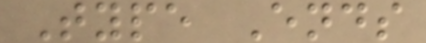Type Ends
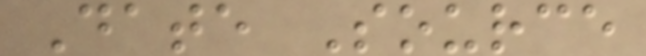Date Source
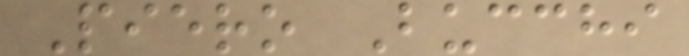Piero Bucchi
